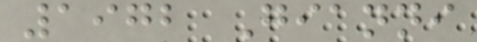1972 Gianni
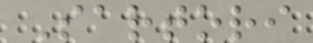Sartori
